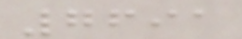7691
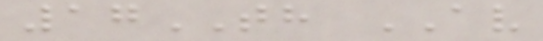17TH AV
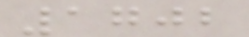1702
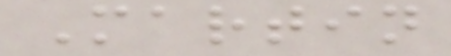Martin
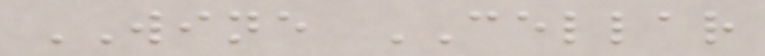WINE CELLAR
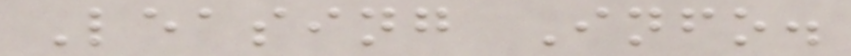Leasing Info.
